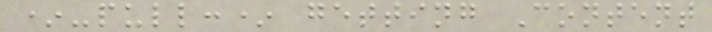*-pull:* getting Content
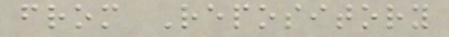from Repository
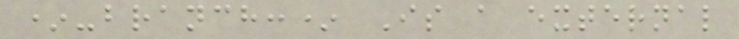*-branch:* Is a external
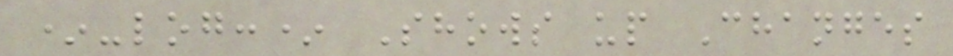*-log:* Shows up Changes
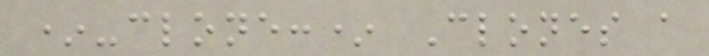*-clone:* Clones a
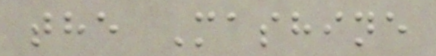the Mashine
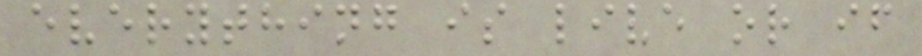everything is live or if
